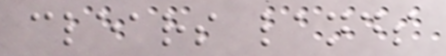clears lands
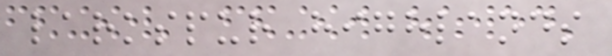larkspur highlands
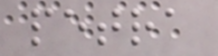petra
